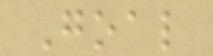Goal
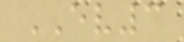EV3
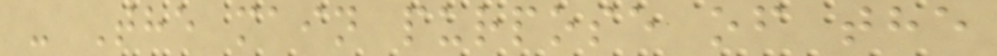- The main purpose of the
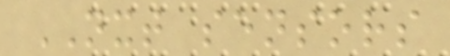NXT sensors
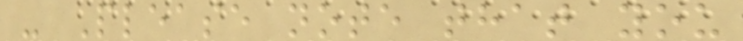- Please note that you
